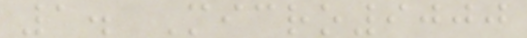1. Micro9000
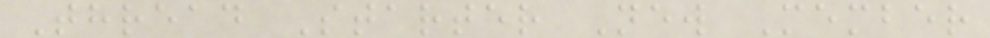Thread Starter New Member
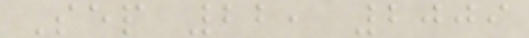Sep 22, 2009
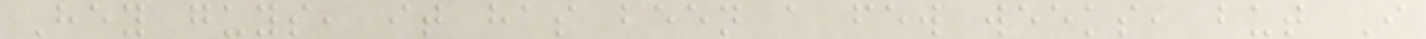Hey guys, it has been a few weeks, but I
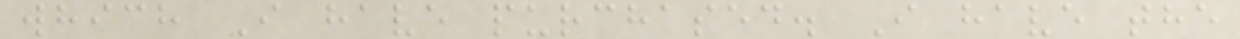which I have purchased. I have the
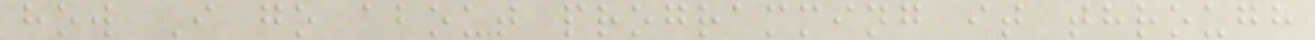how I go about programming it through
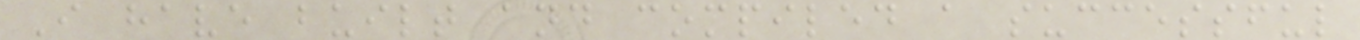I have built and compiled a successful
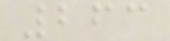263
